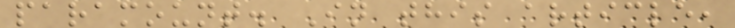paramount. In this article,
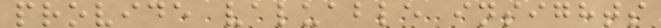provide valuable insights
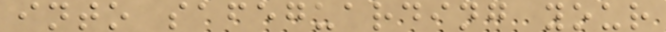into safeguarding your
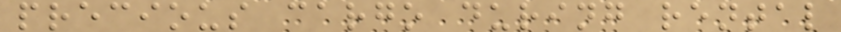precious cargo during rental
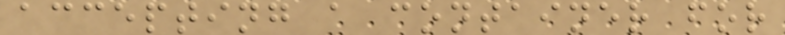accepting a container for
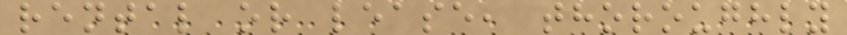rental or lease, thoroughly
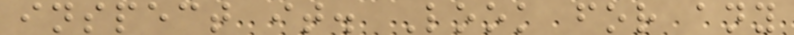inspect it. Look for any
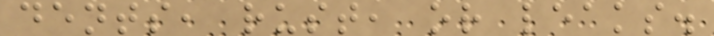dents, rust, or leaks.
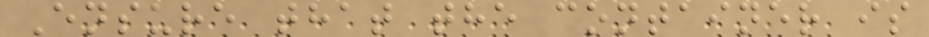Ensure that the container is
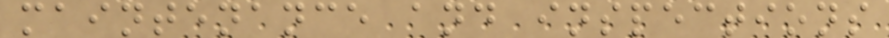maintenance and inspections
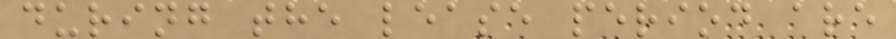during the lease period are
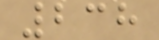238
